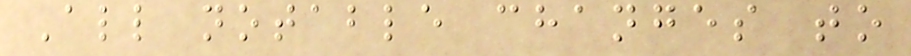All notable changes to
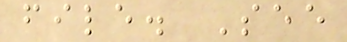file. See
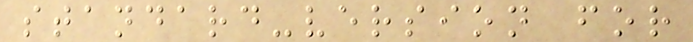standard-version for
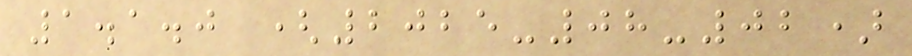1.1.0 (2025-08-02)
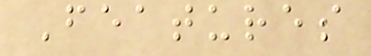Features
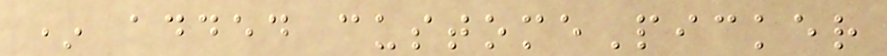* added customePicker
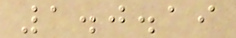1.0.19
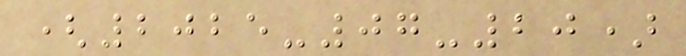(2025-07-20)
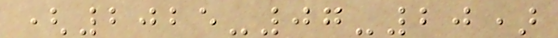(2025-07-20)
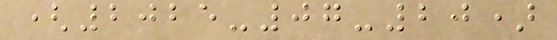(2025-07-20)
